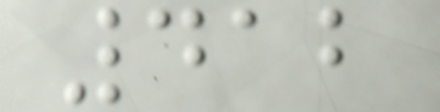412
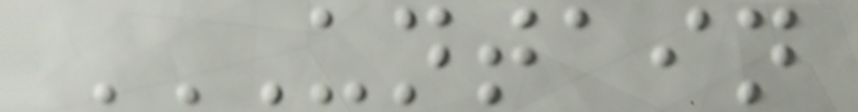UNTAIN
